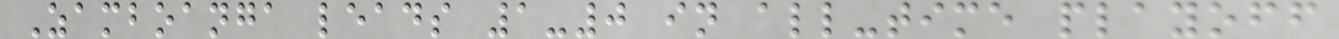Zamboanga leads 1-0 in all-time playoff
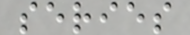series
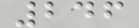246
